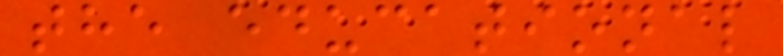the educational
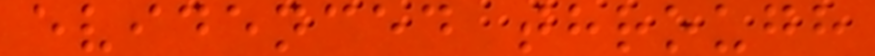evidenced through
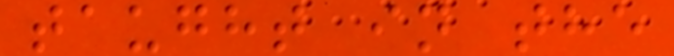taught in the
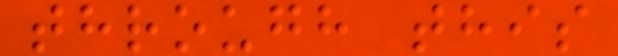through this
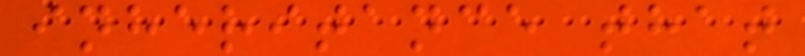inheritance that
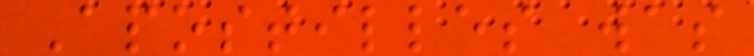Apostilles was
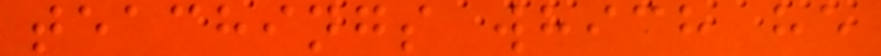teachings which he
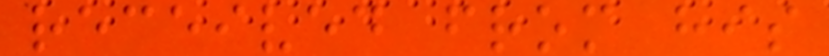received from his
